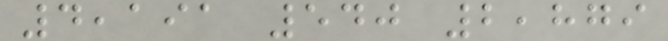4,191 540 2,879
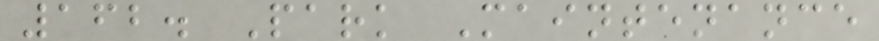162. Park Maintenance
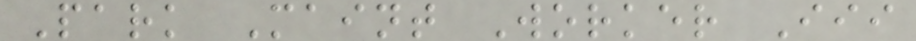Park Maint Worker Iii
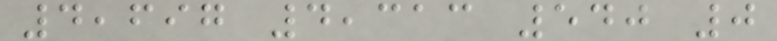4,697 4,313 540 0
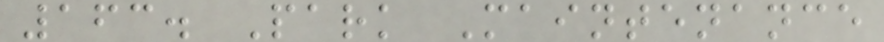163. Park Maintenance
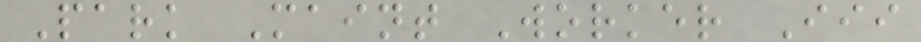Park Maint Worker Iii
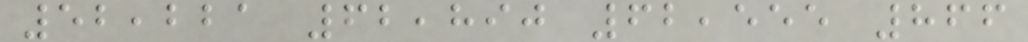52,221 62,890 62,555 866
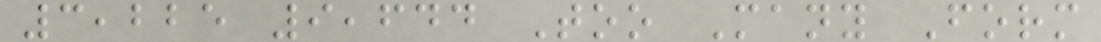3,225 9,644 Too Many Form
